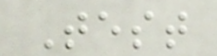Test
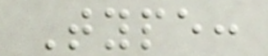Type:
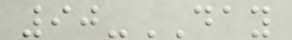90-DAY
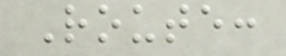Route:
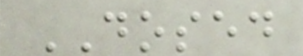DOSED
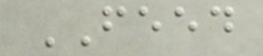FEED
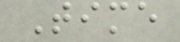Time
